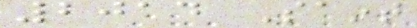2014 Saint
